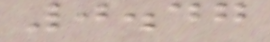0.47
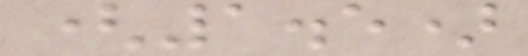(1.5)
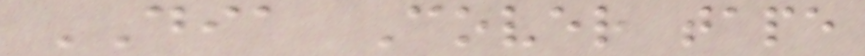DIA Cover tape
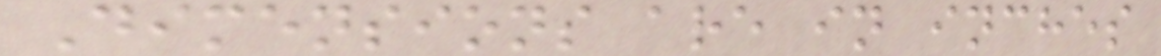Dimensions are in inches
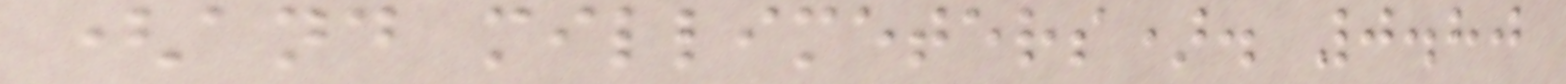(and millimeters). 0.80
